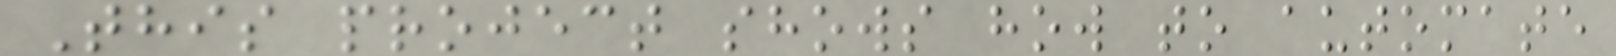This project shows how to automate
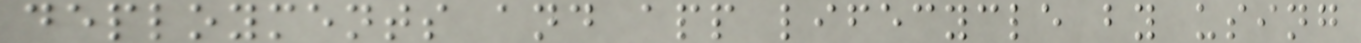deployments and app lifecycle by using
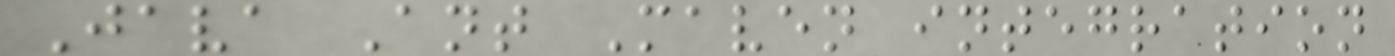Java Ant Maven integration
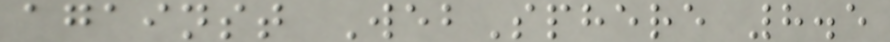against WebSphere 8.5
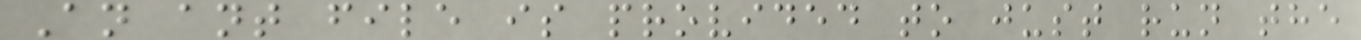An ant file is provided to just run the
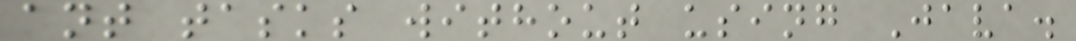ant tasks without using Java.
